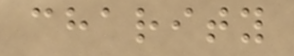charity
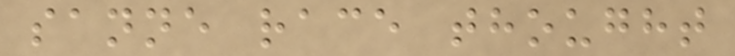sanne race thought
